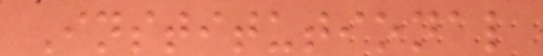Institutional
